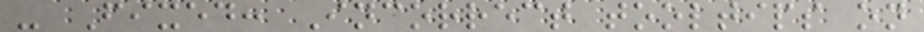- Fixed: Incorrect tooltips on
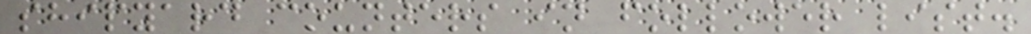shipyard counters in follower list.
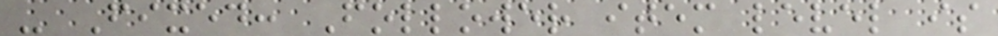- Fixed: Follower item level is
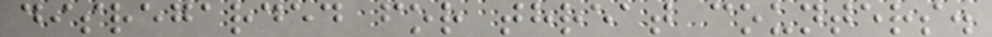disregarded for threat counters.
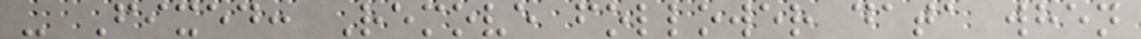- Fixed: Remove follower data when
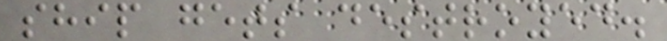ship gets destroyed.
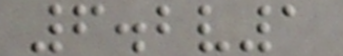6.2v1
